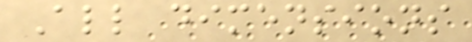All dimensions
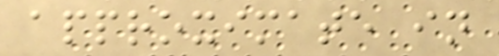approximate in
